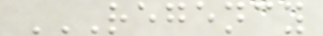REGENCY
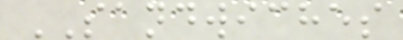SANDWICHES
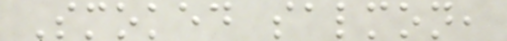Smoked salmon,
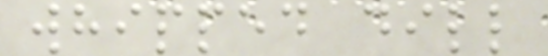whipped dill
